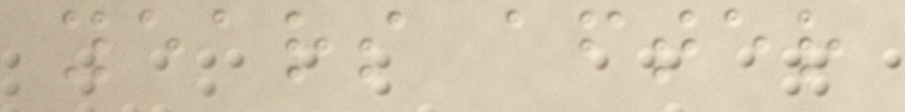years after
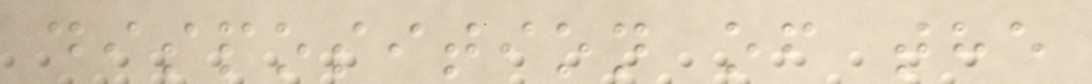disposition of the
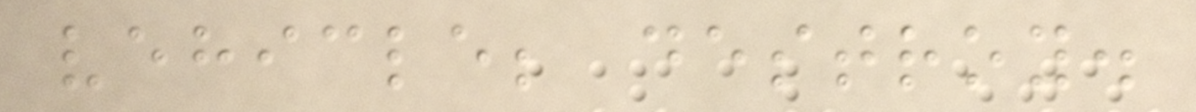vehicle; destroy.
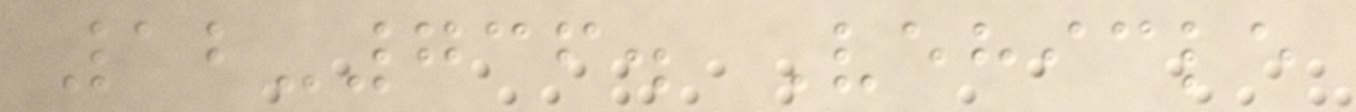12-736. Vehicle
